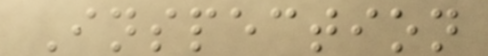Inspection
